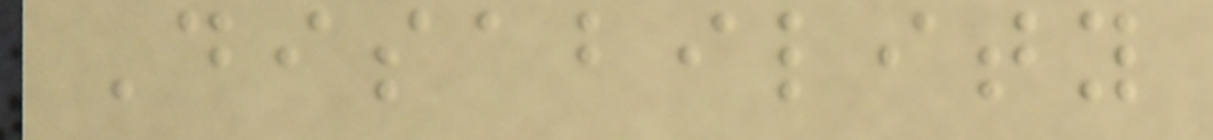Disability
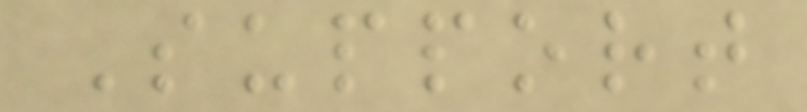Support
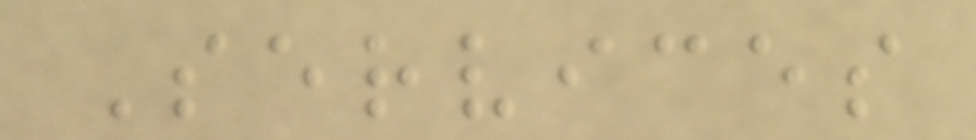Services
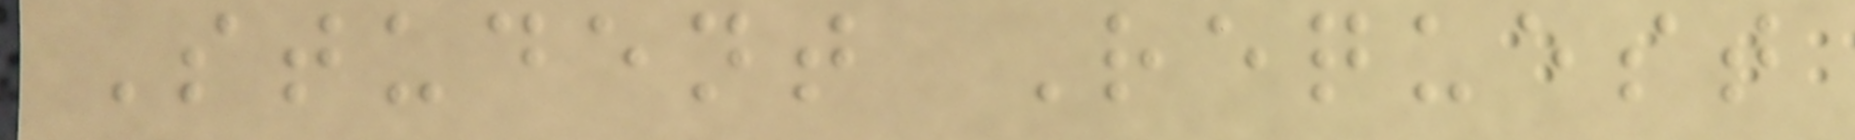Student Request
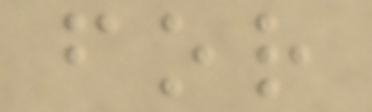for
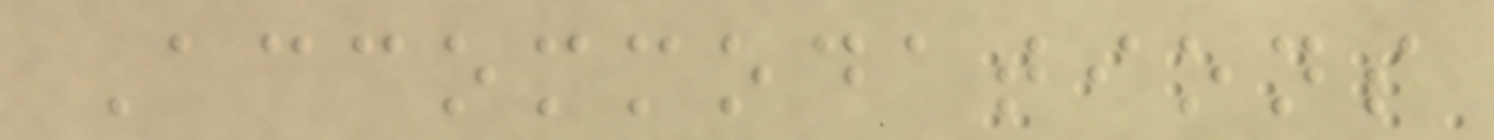Accommodations
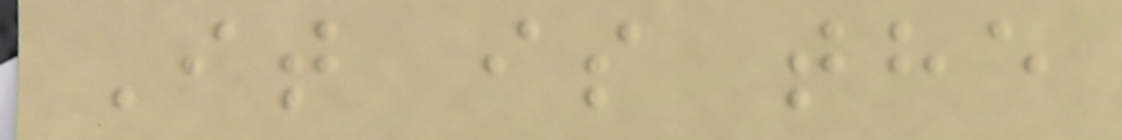It is the
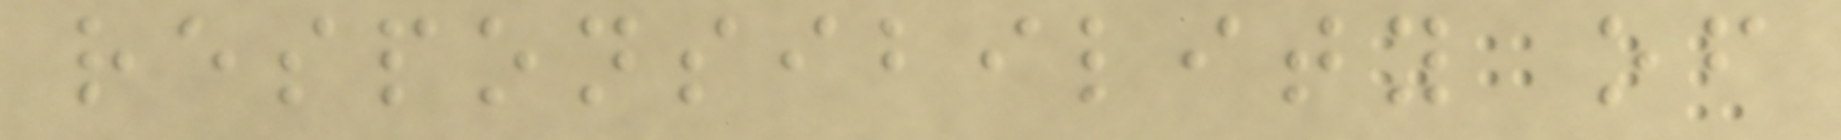responsibility of
